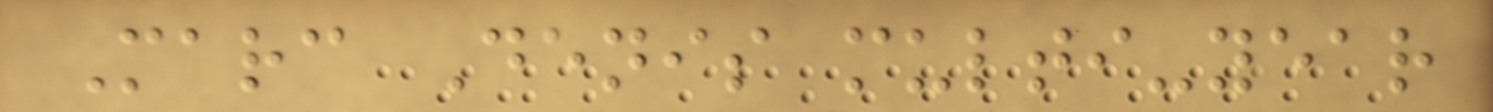Marc Denis multi-year
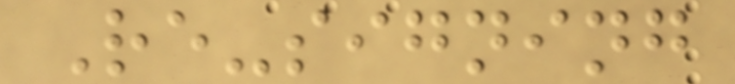Re-signing
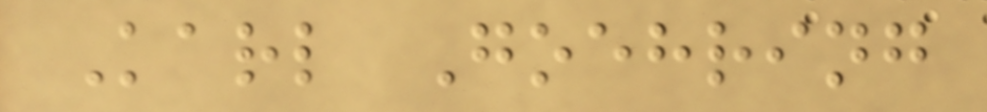Karl Goehring
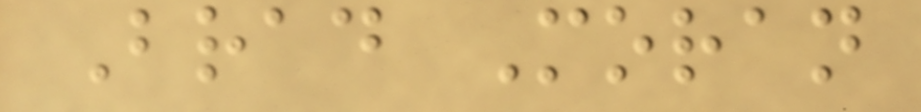Brad Moran
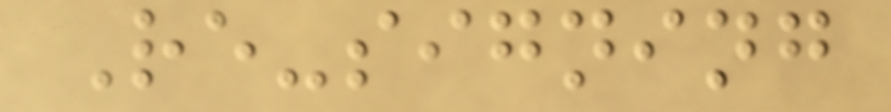Re-signing
